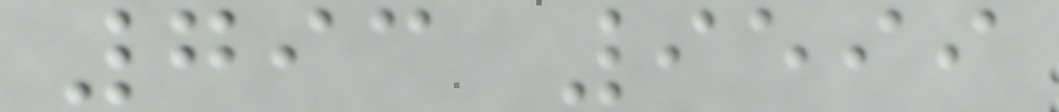793 9599
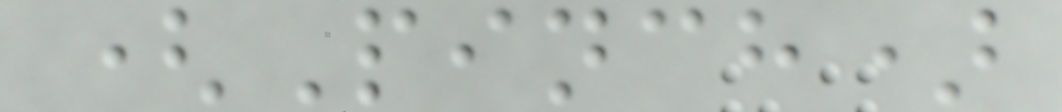(Pinch)
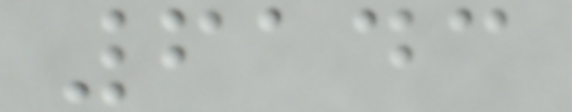6143
